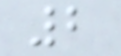2
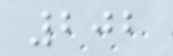202
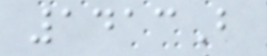1413B
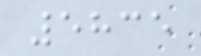5835
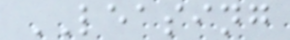LEASING
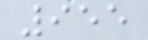955
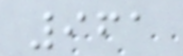961
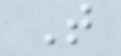T
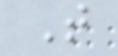T
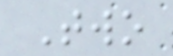Two
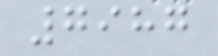7987
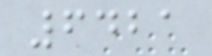6421
